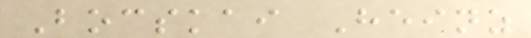Bocskai Heinz
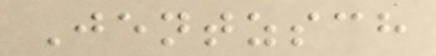Jentzsch
